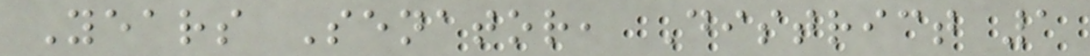Years Senator, District 1
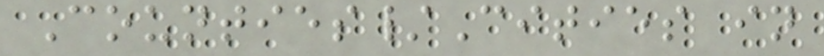Counties/Cities in
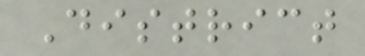District
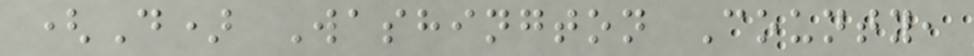(D) Washington County,
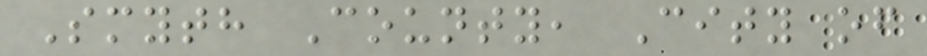Smyth County, City of
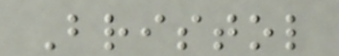Bristol
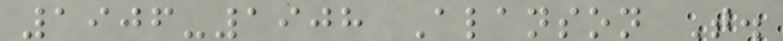1906-1908 Alanson T.
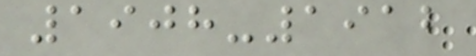1908-1912
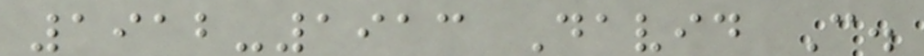1912-1913 David C.
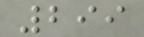299
